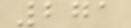271
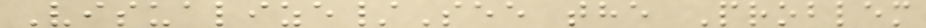Visualize/See the Problem
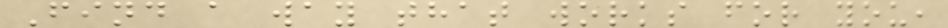Find a way that works for you,
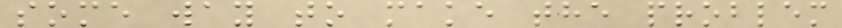some way to make the problem
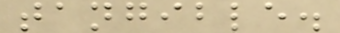tangible.
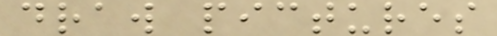draw pictures
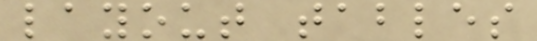layout tables
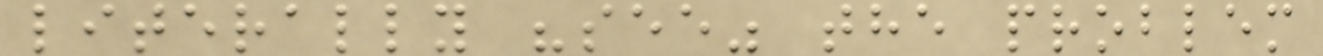literally "see" the problem
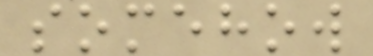somehow
